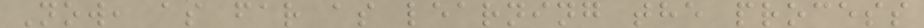Now, as far as learning the process
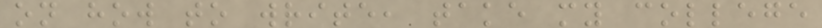on how to write, take my college
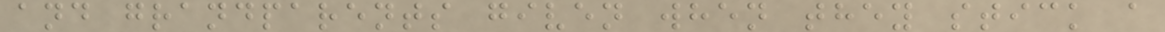and grandparents given when they stick a
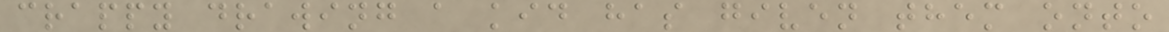crappy drawing a kid has given them onto
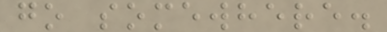go somewhere.
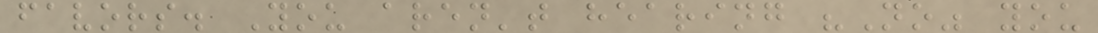favors. You aren't hearing "No" you
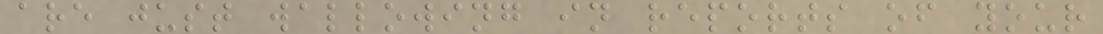are just wallowing in reports of your
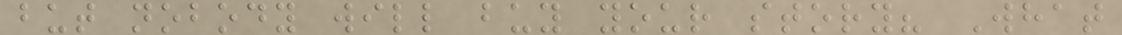but nobody will buy your story? What
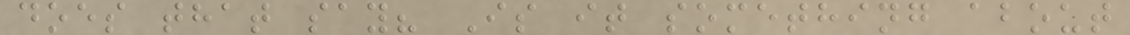does that say? Is it something about
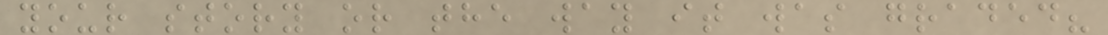your story or the way it was graded?
